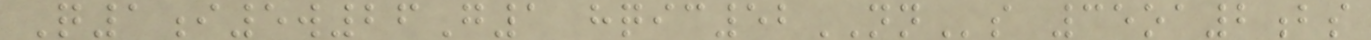Q1i5w26G1 hqic52NNs 35oa2bs
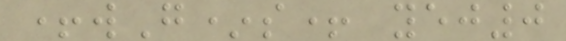+wG*s+ yej0
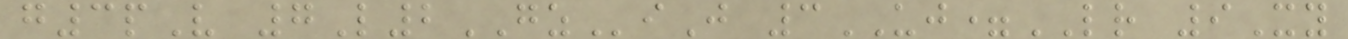g3pV 7L2GZiJ 3UJ=LR 9Xy
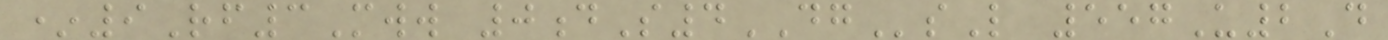*9Rf3Mww 0dS4DGsL 557U2D
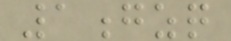1gzq
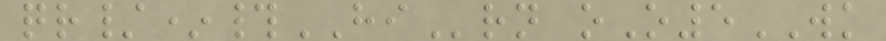qr/*#HIrn oO5WK
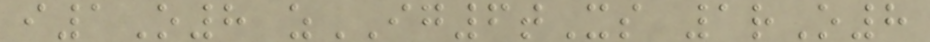i1O8 zIG6tXs 1rO8
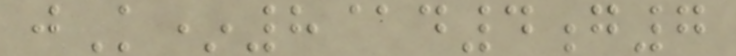jK*8@d4g7
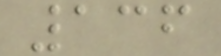136
